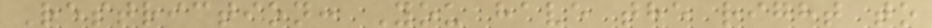Restriction: You have the right to
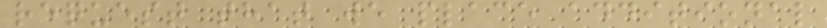request that we place additional
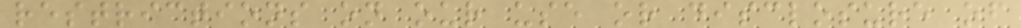restrictions on our use or disclosure of
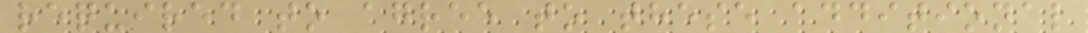required to agree to these additional
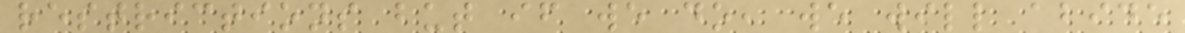restrictions but if we do, we will abide
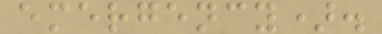emergency).
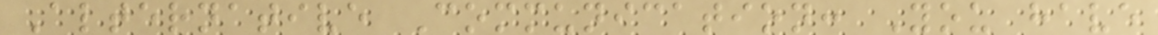Alternative Communication: You have
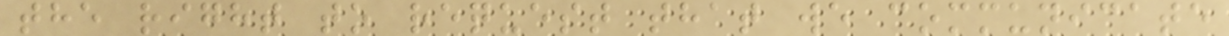the right to request that we communicate
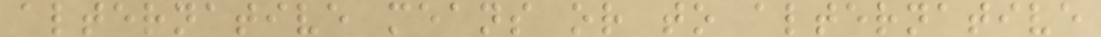alternative means or to alternative
